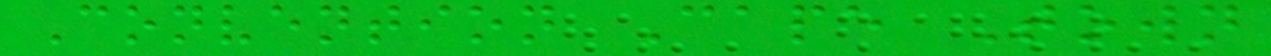Convention Cape Town
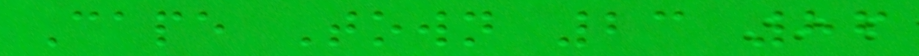Cape Town 23 86
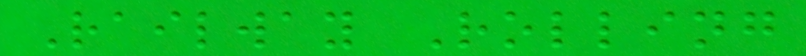Railway Rolling
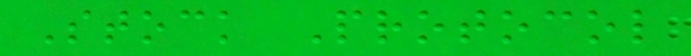Stock Protocol
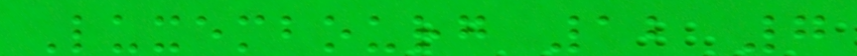Luxembourg 12 7
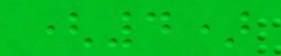(4)
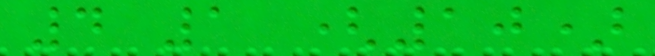4 1 (10)
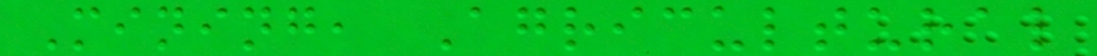Mining, Agricultural
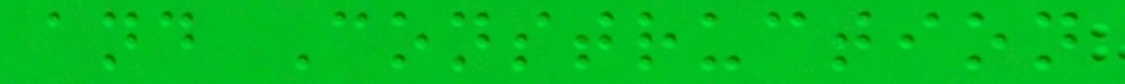and Construction
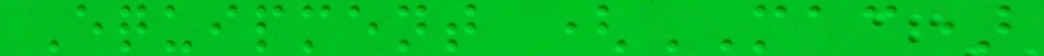Equipment (MAC)
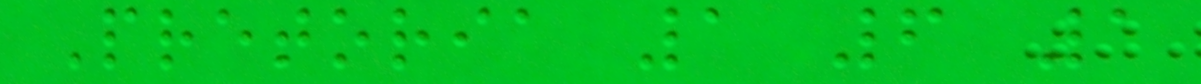Pretoria 1 6 1
